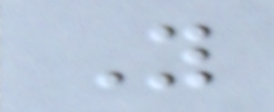You
